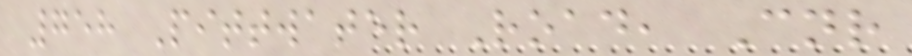758 Pittwater Road, Cnr
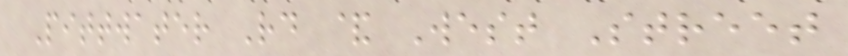Pittwater Rd & West Street
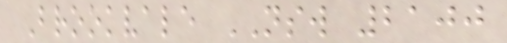Brookvale NSW 2100
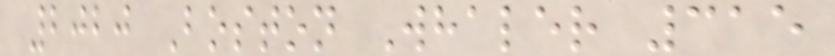2020 Boston Whaler 315
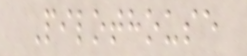Pilothouse
